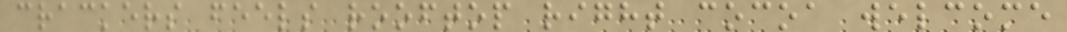crackers feels rooftop right cocoa welcome
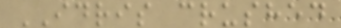IDRIS crushed
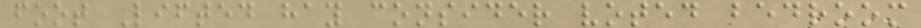foot Lifted hay consider voted bedroom
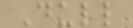Dull
